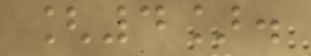[4].
